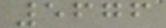5676
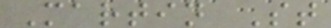Martin St
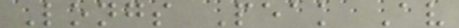Longs Peak Av
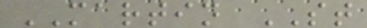MARTIN ST
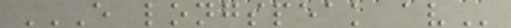E LONGSPEAK AV
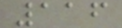116
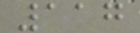117
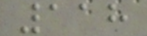118
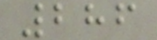286
